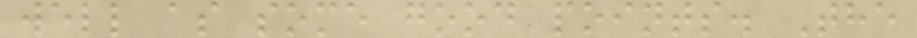well as some good points. The
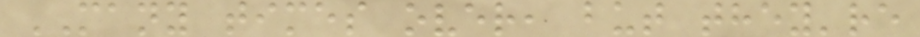MANY times over, but they're
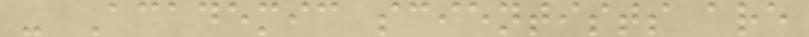- Academic scientists are
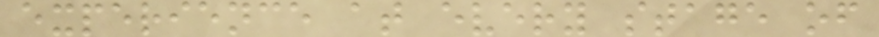experience at every stage of
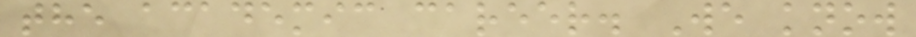the academic career. We know
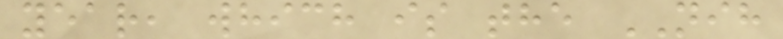year, which is the NIH
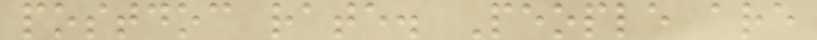postdoc rate. People are
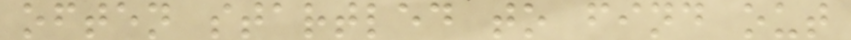often startled to find out
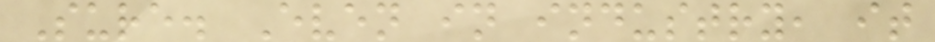Sure. Even in industry, it
